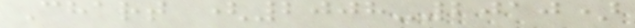Chart (2008-2010)
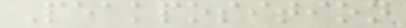Peakposition
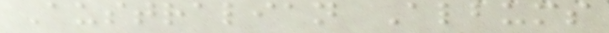Australian Albums
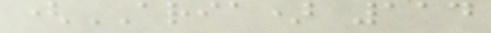(ARIA) 114
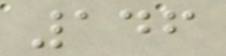146
